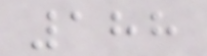188
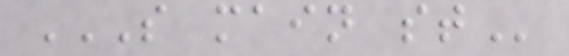S MAIN ST
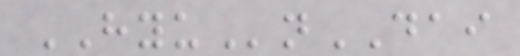HYUnDAI
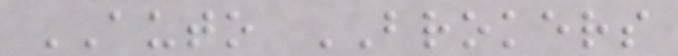AUTO BROKERS
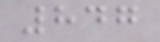847
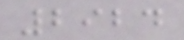2924
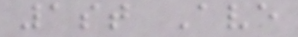1st Ave
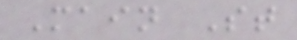Main St
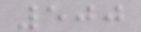500
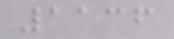1136
